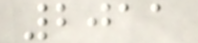2011
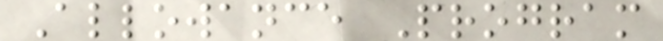Allowance Program
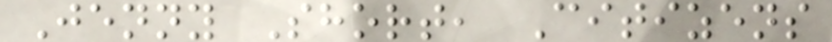Jenny Short, Citizens
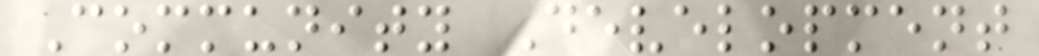Community Development
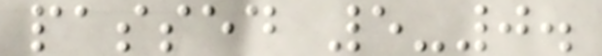passed 5-0.
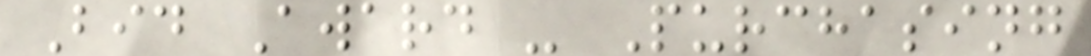Bid Award - Purchasing
